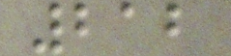212
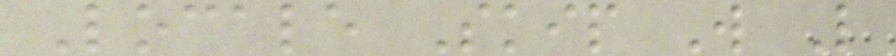Locale Skip W L
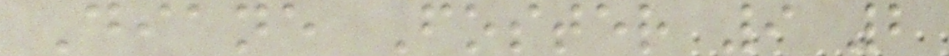Diane Foster 9 2
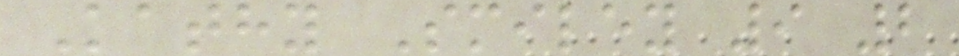Kathy Smiley 9 2
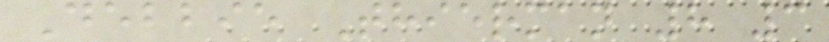Debbie Thierman 8 3
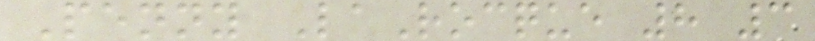Penny LaRocque 8 3
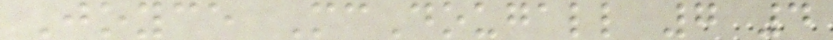Joyce McDougall 7 4
